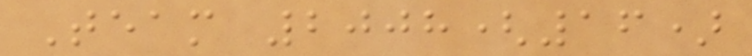Team 2008(16)
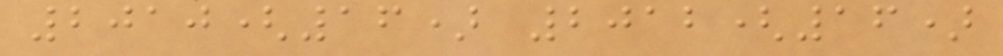2010(16) 2012(16)
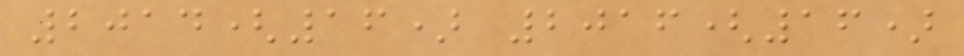2014(16) 2016(16)
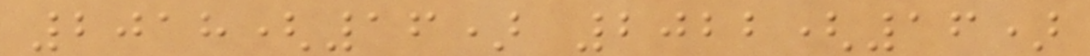2018(16) 2022(16)
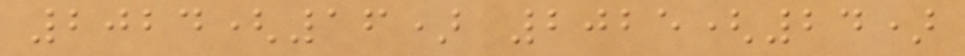2024(16) 2025(24)
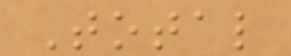Total
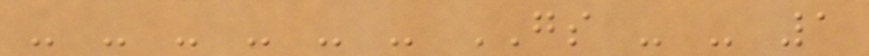- - - - - - GS - - 1
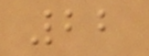22
